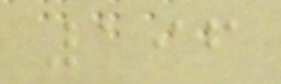196
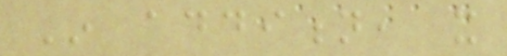In addition, it
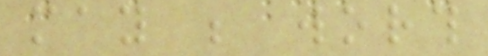may be worth
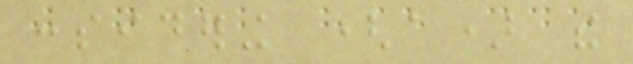considering (a) the
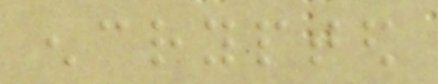encrypted
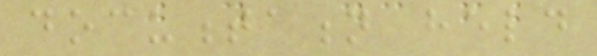documentation held
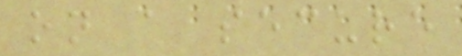on a secure
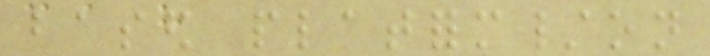based platform/on
